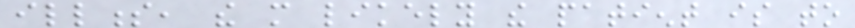illness, the more likely the patient is to
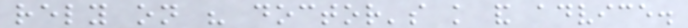rely on his doctor's knowledge and advice.
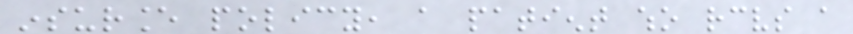insurance policy, a patient who receives a
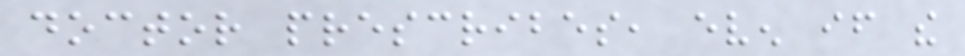doctor prescribes, even if the
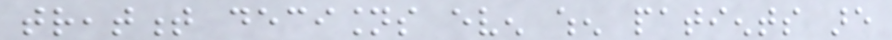treatment decisions even when patients are
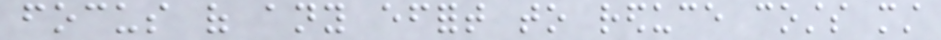focus of any effort to reduce costs must
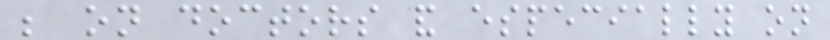be on doctors and especially on
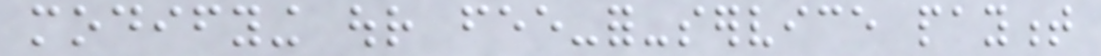modifying our fee-for-service payment
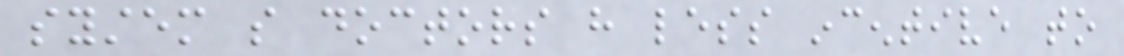system so doctors have less incentive to
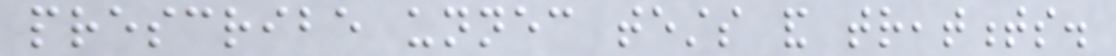prescribe unnecessary tests and treatments.
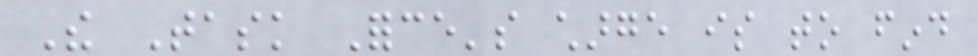The Task Force's charge is to find
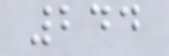244
